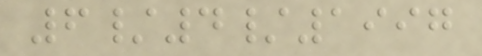6/4/1997
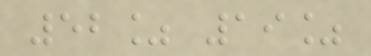52% 19%
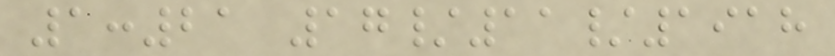1:21 17/11/1918
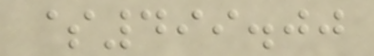$499.00
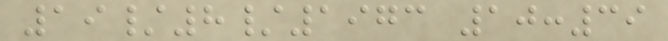19/8/1973 10:39
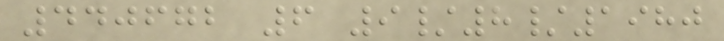440672 6 9/8/1980
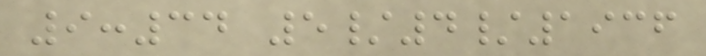9:34 5/4/1936
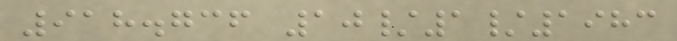918.736 10/1/1983
